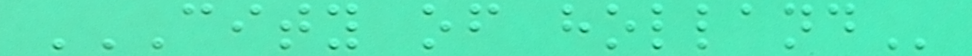CITY OF HOLLAND
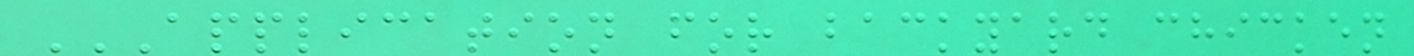APPLICATION FOR BACKYARD CHICKEN
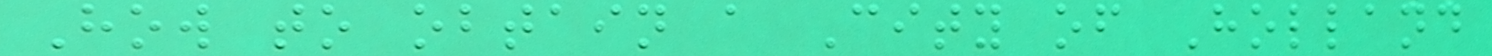How to obtain a City of Holland
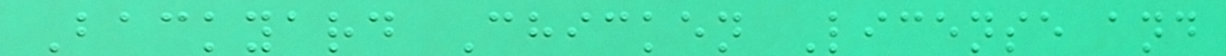Backyard Chicken License and
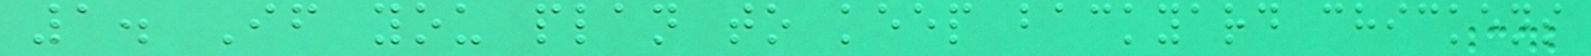1. If you plan to keep backyard chickens
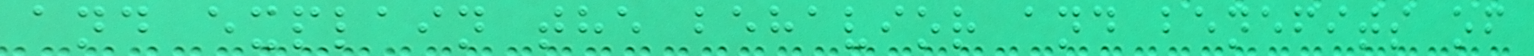and explain the behavior and benefits of
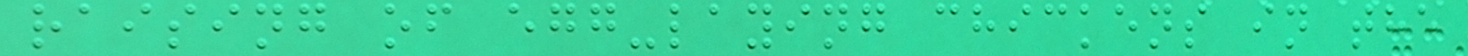raising of egg-laying chickens in the
